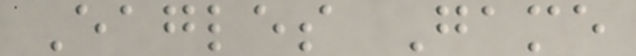Eagles Game
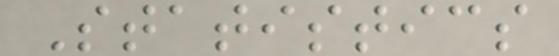Statistics
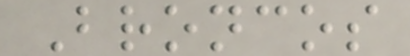Broncos
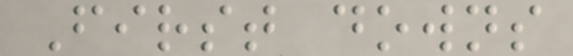First downs
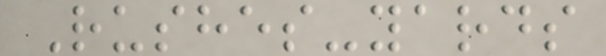Rushes-yards
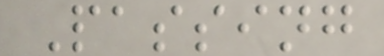Passing
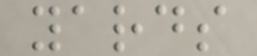yards
